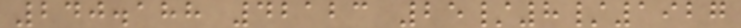240.188 42123 25/8/1927
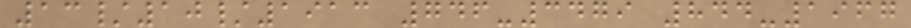13/10/1913 746-3479 844-1967
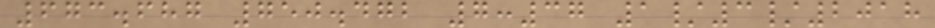673.687 750.472 7:37 1/3/2018
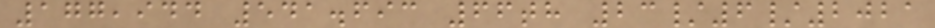177,944 541.693 66th 23/6/2021
